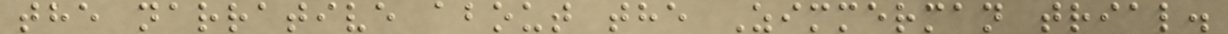the narrative about the Zimmerman trial.
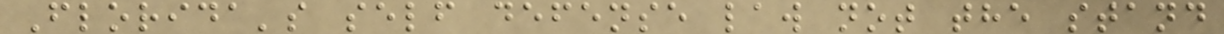Florida's self defense law not the stand
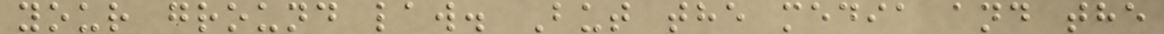your ground law. But the media and the
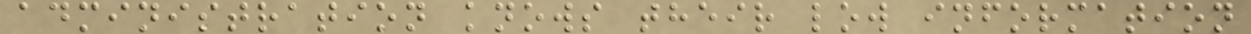administration knows their low information
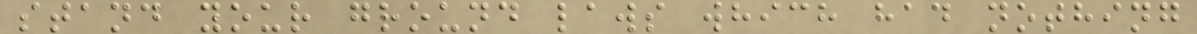stand your ground laws which had nothing
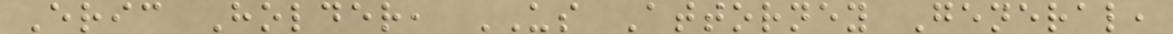Eric Holder, US Attorney General,
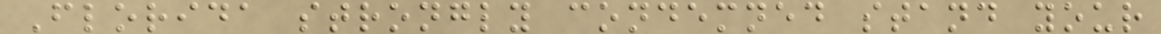Florida strongly condemned stand your
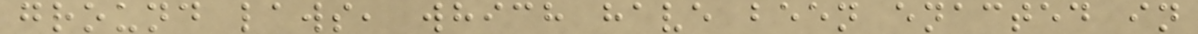ground laws, which have been enacted in
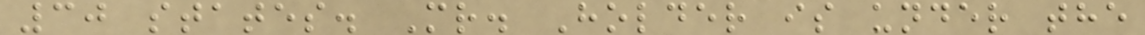30 states. Mr. Holder is under the
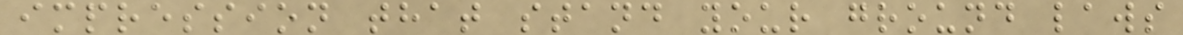impression that stand your ground laws
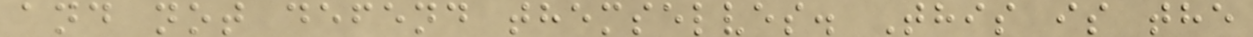and not defend themselves. This is the
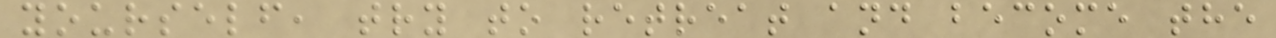yourself, try to retreat and become the
